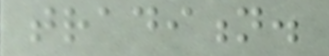tradition.
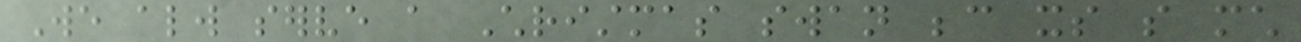We always serve a Christmas swan because its so much
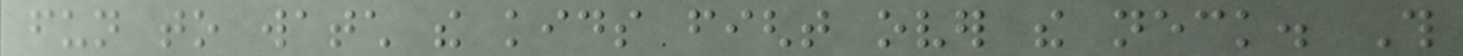fun to watch the kids fight over the neck. This
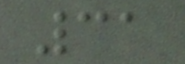31
